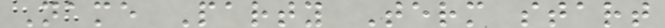Name Party Term start
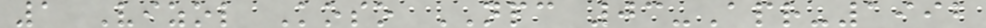1 Vizol Koso NPC 03-Apr-1992
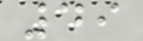49
